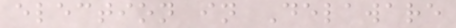election in Delaware
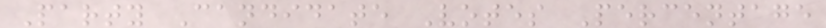Party Candidate Votes Percentage
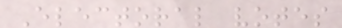Electoral votes
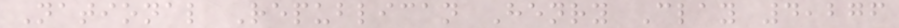National Republican Henry Clay 4,276
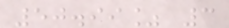50.99% 3
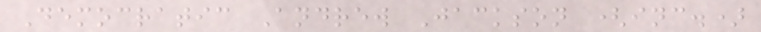Democratic Andrew Jackson (inc.)
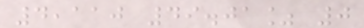4,110 49.01% 0
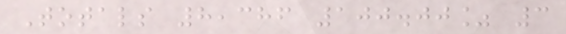Totals 8,386 100.00% 3
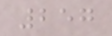257
